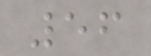56
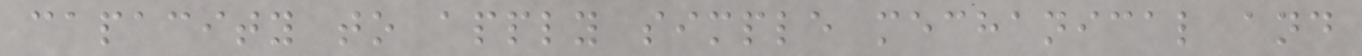capacity to apply simple mechanical and
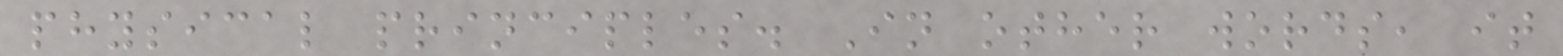physical principles. In other words, it
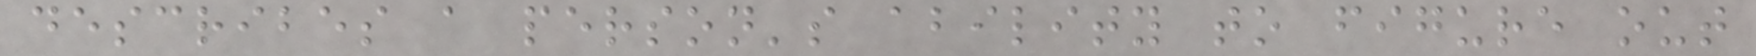describes a person's ability to figure out
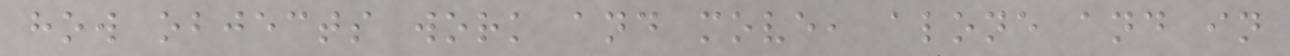how objects work and move, alone and in
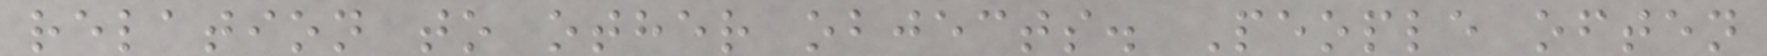relation to other objects. People often
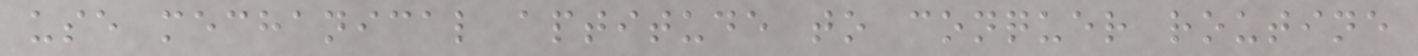use mechanical aptitude to conquer routine
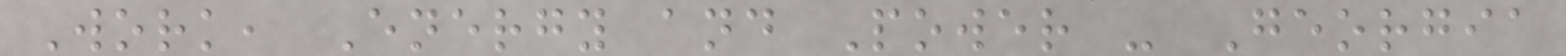Work, Energy and Power - Georgia
